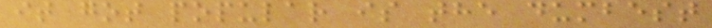it got popular is the dumbest
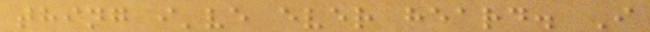thing i've ever heard. I
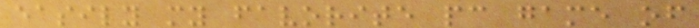easily my favorite pc game of
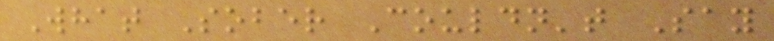What Sober Couldn't Say
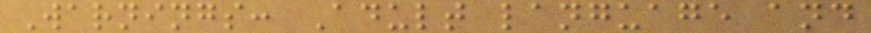Warnings: Adult language and
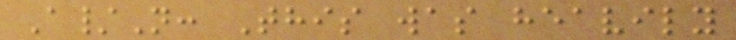A/N: This was heavily
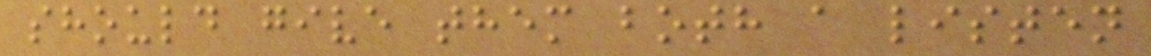should give them both a listen
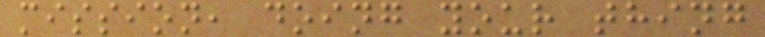mission, doing your thing
